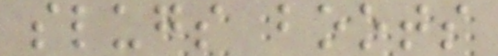slugs boots
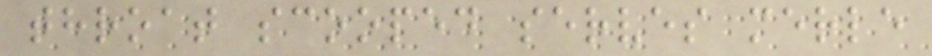throat scooped serves merle
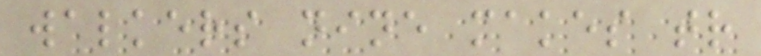walkers nine makes tr
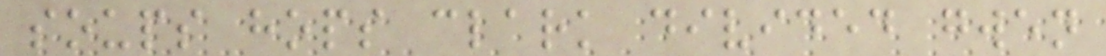soups hops clark divided gwen
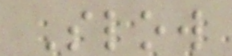Slow
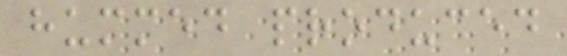hummed produced
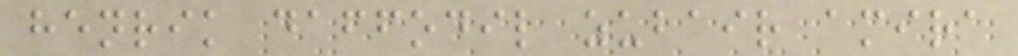henrik daffodil zubair amira
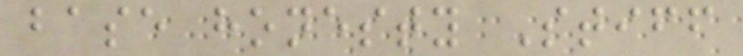base honesty Stiff
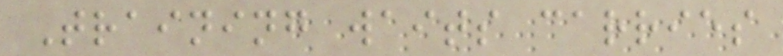Training waits carries
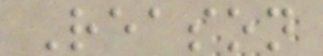Reason
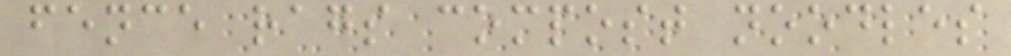fence rags compost noodles
